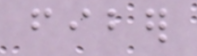fiber
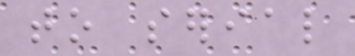to serial
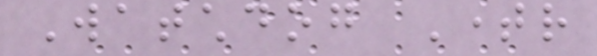Watchdog Timer
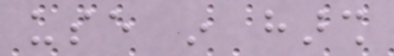use in harsh
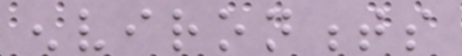environments
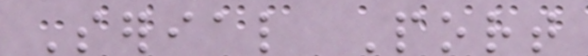Serial Port
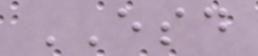ESD
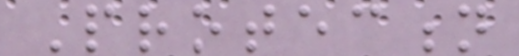Protection
